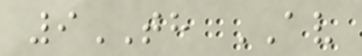9TH AV
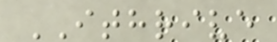ITHRIVE
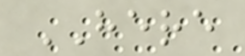HERE
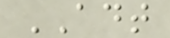ADT
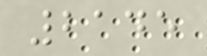2145
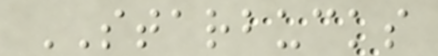STARBUCKS
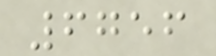6756
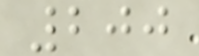200
